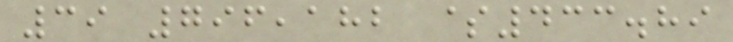39 796,182 $433.89
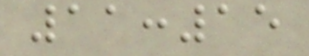11:15
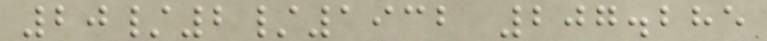20/2/1932 207.285
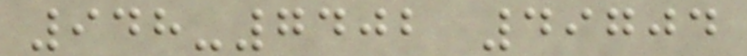948-7402 49704
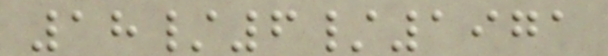18/6/1971
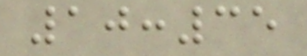10:35
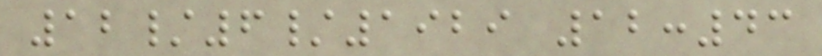12/6/1929 12:43
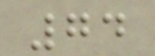74
